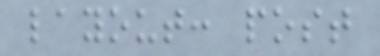layout: post
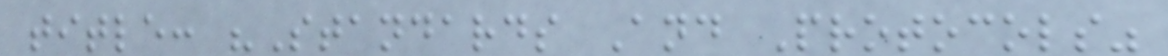title: "Standards And Protocols"
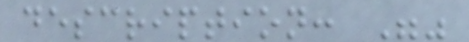description: ""
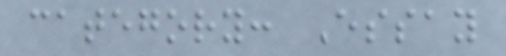category: Essay
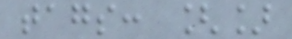tags: []
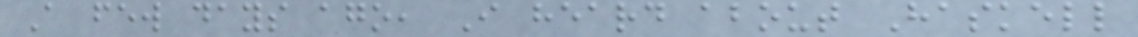A few days ago, I heard about Haskell
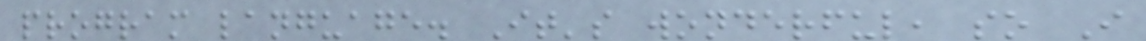program language. It's wonderful, so I
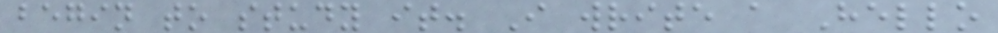begin to study it. I write a Hello
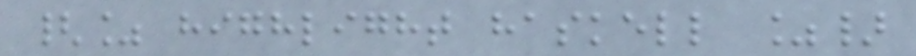{% highlight haskell %}
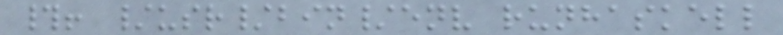#! /usr/bin/env runhaskell
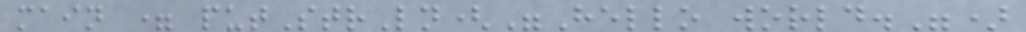main = putStrLn("Hello world.")
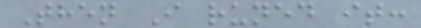Then I runed it:
